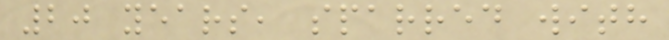20 years, sparred with
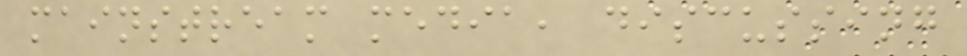mainstream media, discussing
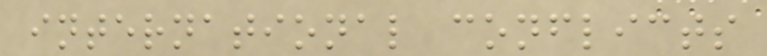international conflicts
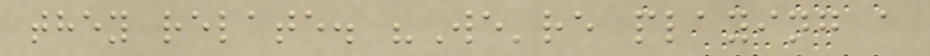they relate. "We're playing a
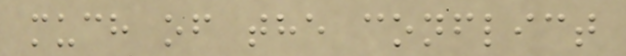much of the conflict
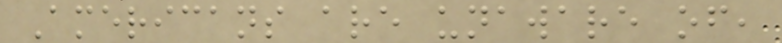Americans are unaware of,
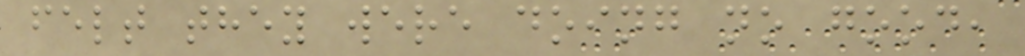felt they were doing no good,
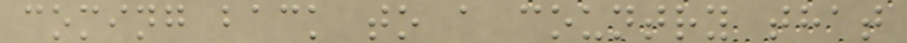coming back to a country that
